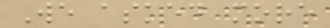We asked more
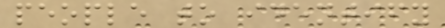people to identify
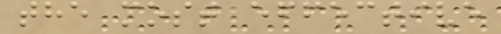the most effective
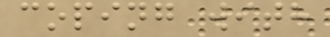coping with
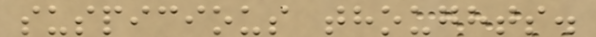suspicious thoughts.
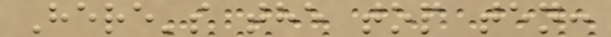Here's the top ten:
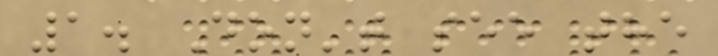1. Don't see the
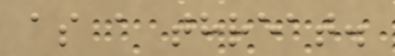as a threat.
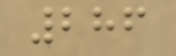286
